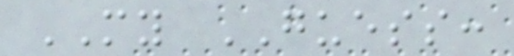MY GUESS:
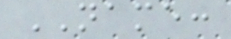NAME:
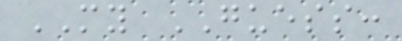MY GUESS:
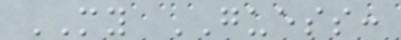MY GUESS:
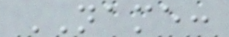NAME:
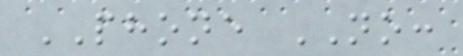PHONE NO:
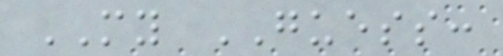MY GUESS:
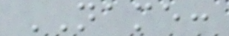NAME:
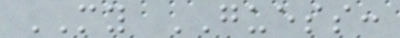MY GUESS:
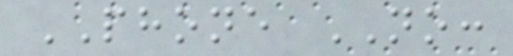PHONE NO:
